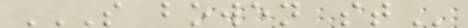S BOWEN ST
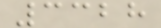3328
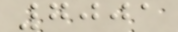7001
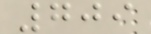709
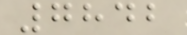7842
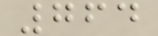764
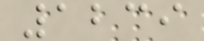1239
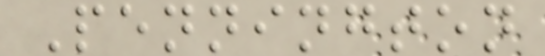Pennington
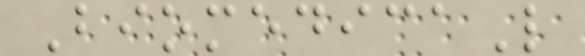BiomedicaL
